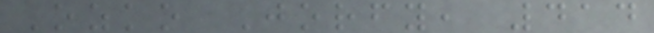Ozko Jorfy, 414
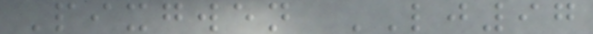Pixgwen LJ97
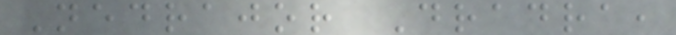Nedrajor Dradra,
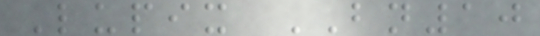Lupix BN10
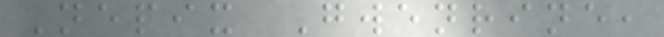Nepix Gwenrine,
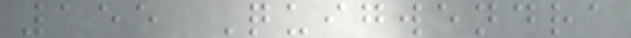155 Quigwendra
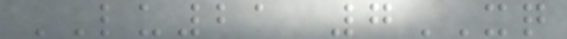LU21 7XQ
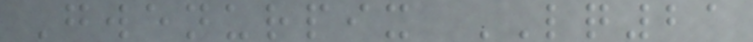Gwenurpix LQ21
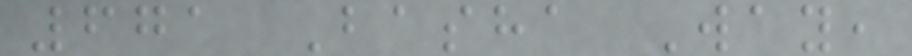671 Basha Way,
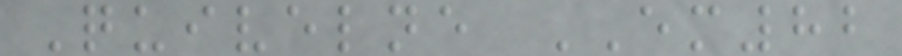Quivelne EM82
